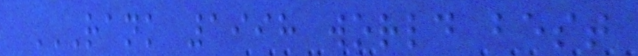RANK 1998 WORLD BEST
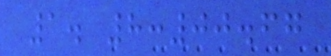1. 8:00.67
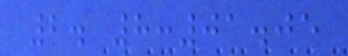2. 8:01.05
